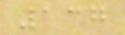137
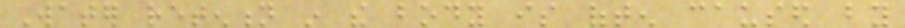Water retention in the body is often caused by
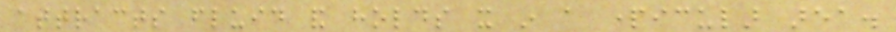attracts fluid and holds it in a particular area.
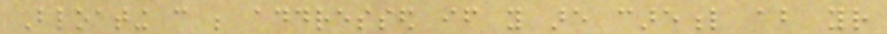Bloating can be addressed if you are careful about your
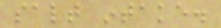salt intake.
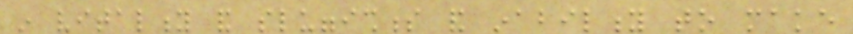in vitality and sluggishness and inability to make
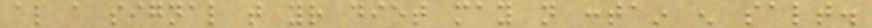also a signal that your diet may not contain enough salt.
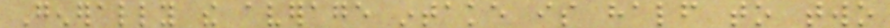Generally the average intake is half to two
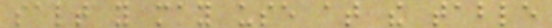salt you may use at the table
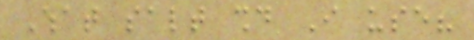What salt should I use?
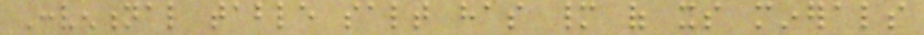Conventional table salt has many of its minerals
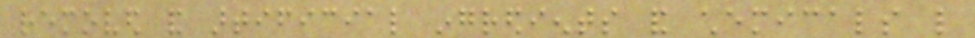removed and artificial ingredients and chemicals like
